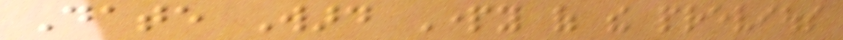Date Ward Party of the previous
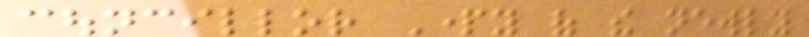councillor Party of the newly
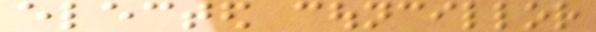elected councillor
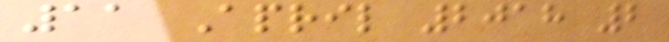11 April 2018 2
